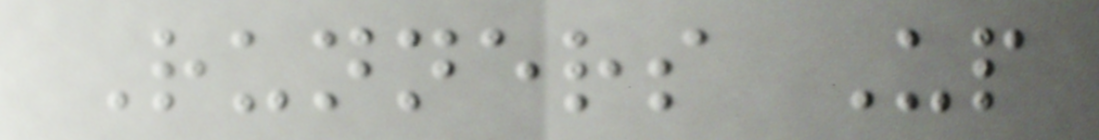Runners Up
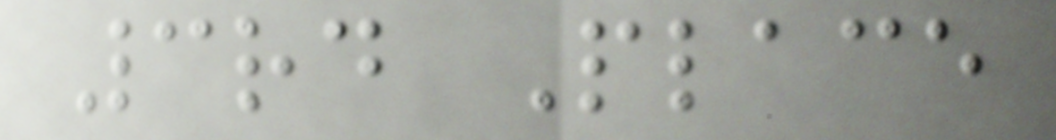3rd Place
